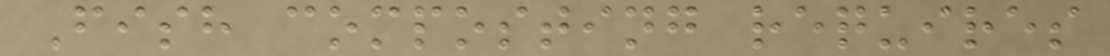Fish composting requires
